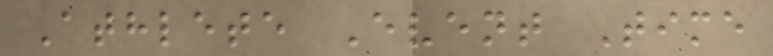Athlete Event Time
